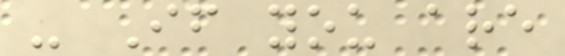- If you are
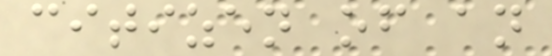citizen of an
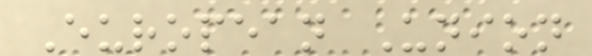European Union
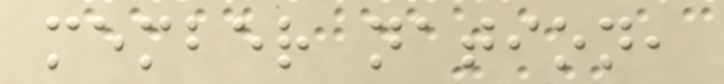member nation,
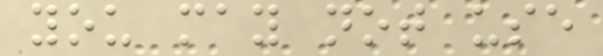you may not use
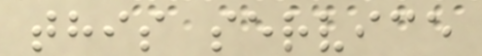this service
